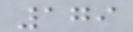179
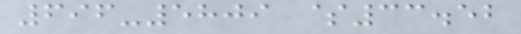696-5809 $33.52
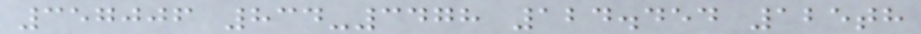357006 834-3478 124.454 125th
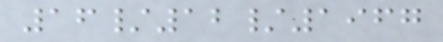16/12/1967
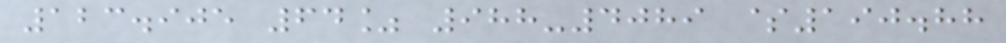123.905 64% 988-4089 $190.88
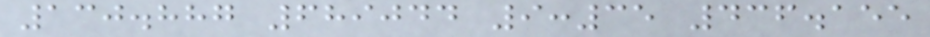130.887 689044 9:35 436.155
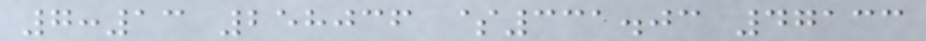7:13 258036 $331.03 47133
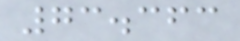73.363
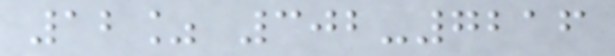12% 302-7216
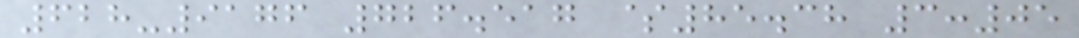628-9176 726.517 $85.38 3:05
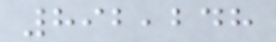892,248
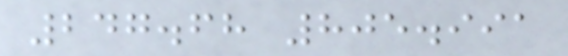247.68 805.991
